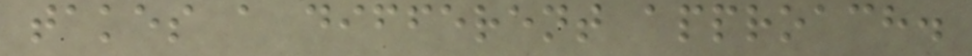takes a different approach.
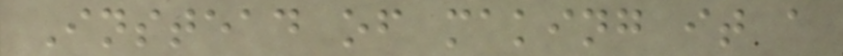Instead of making it a
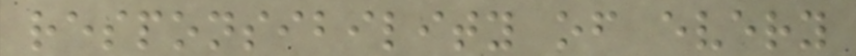responsibility of every
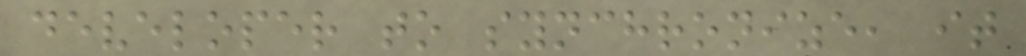developer to synchronize, it
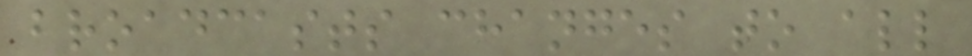broadcasts changes to all
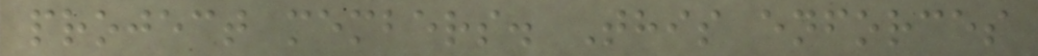project members. This enforces
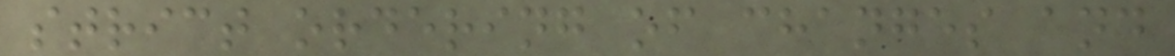strict ordering of changes and
